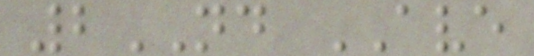2ND AVE
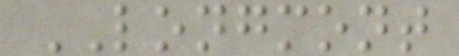LONGMONT
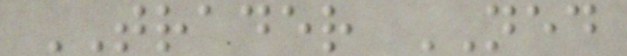TRADER NED
